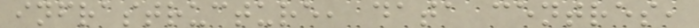infrastructure, data centres,
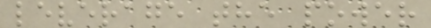leverage the power
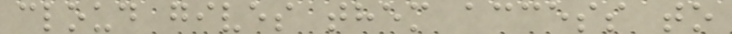cloud gives them access to
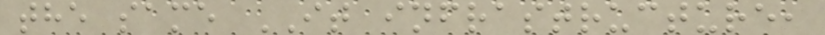the same IT infrastructure,
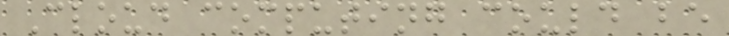Cloud computing could be
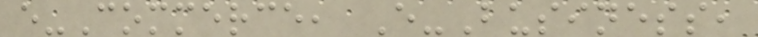e-Commerce, E-Business,
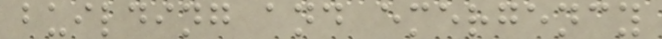building and emergency
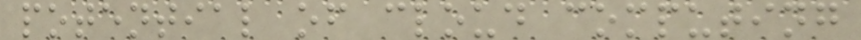potential of cloud computing
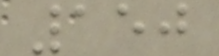150
